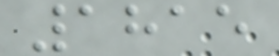1815
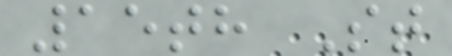15th St
